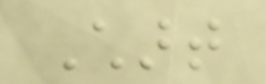Chart
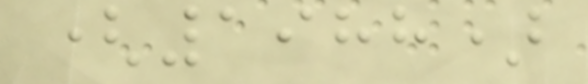(1988)
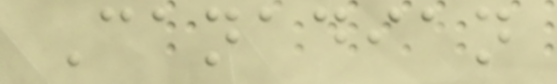Canadian
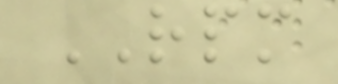RPM
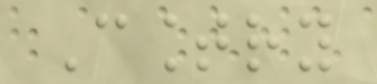Country
